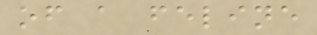of a feline
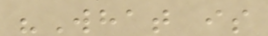"What is
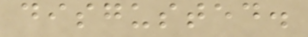disgusted.
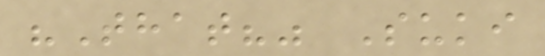"That?" Suki
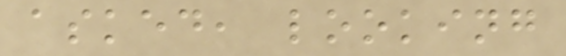asked, looking
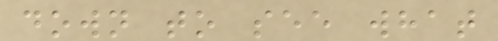down to see what
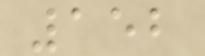152
